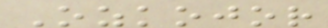Ozkojor
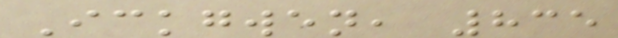Ickgwen, 835
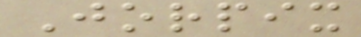Jorpix
